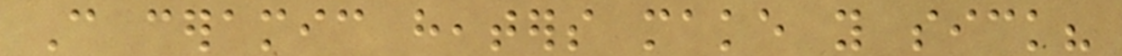Can ceramic heaters make you sick?
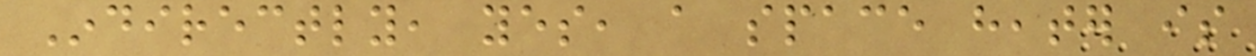Indirectly, yes, a space heater is
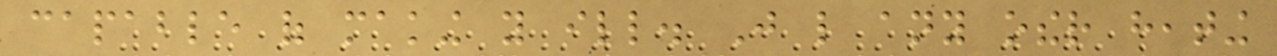capable of making you ill. Just like any other heating
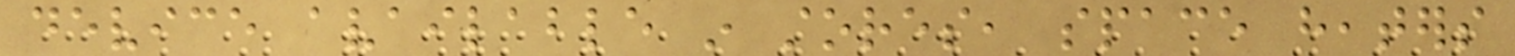device available in stores, space heaters
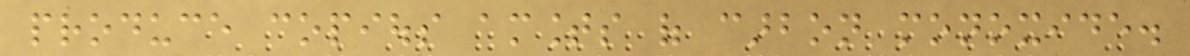produce copious amounts of carbon monoxide.
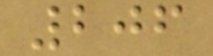206
